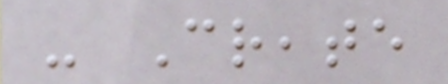- Create
